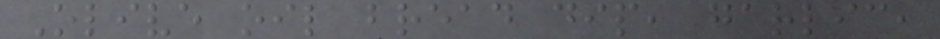Olive oil bread dip, garlic,
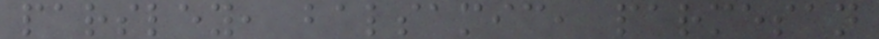parsley, balsamic, parmesan
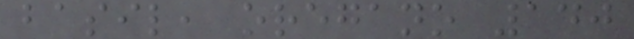basil, oregano 140
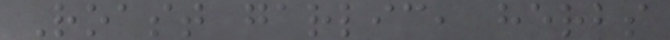Roast garlic, herbs
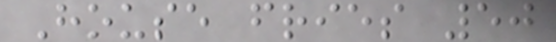House fries 50
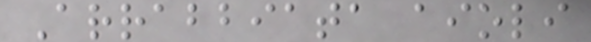Arrabbiata aioli
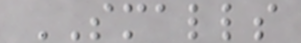SMALLS
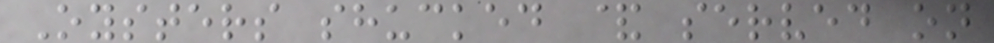Oysters shucked & served on
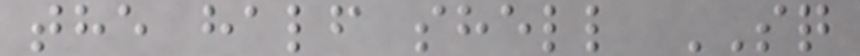the half shell SQ
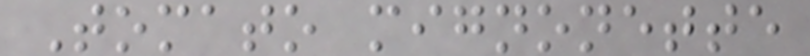Tomato mignonette
